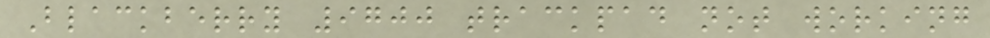Blackberry 9700 trackpad not working
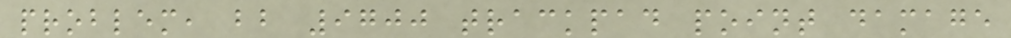problem, bb 9700 trackpad point damage
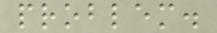problem.
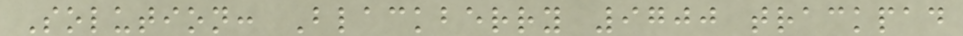Solution: Blackberry 9700 trackpad
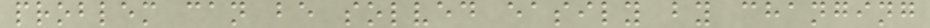problem can be solved easily by changing
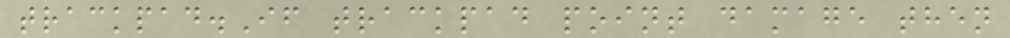trackpad.If trackpad point damage then
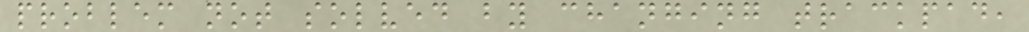problem not solved by changing trackpad,
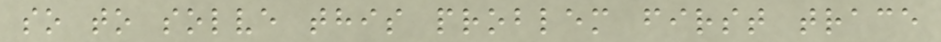so to solve this problem first trace
